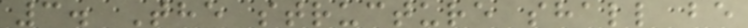3. The structure shall be
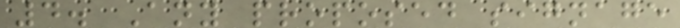4. Any proposed signage
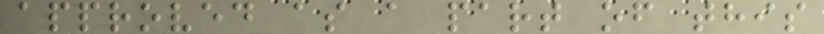approved as a part of this
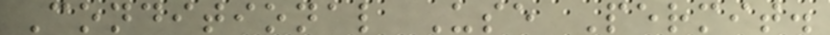Conditional Use Permit.
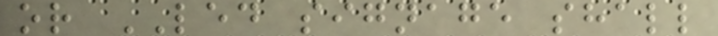or LED signage shall
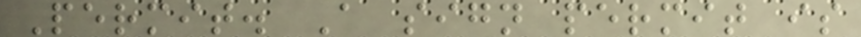Permit. A sign permit is
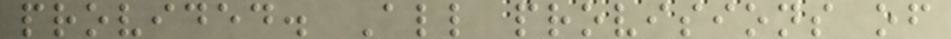provided. All provisions of
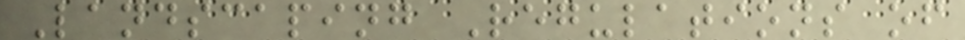Landscaping Regulations of
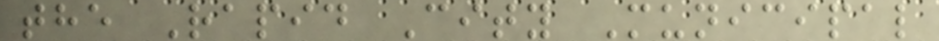the Rapid City Municipal
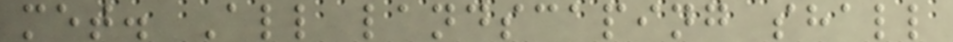met. All landscaping shall
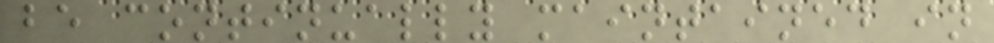be continually maintained in
